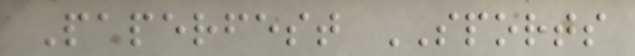Paperfest SPORTS
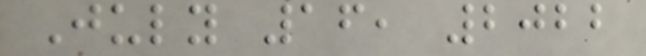July 16, 2022
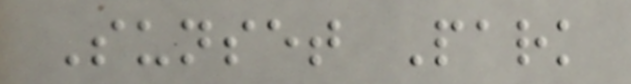Sunset Park
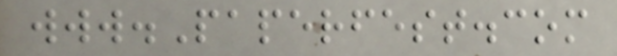www.Paperfest.com
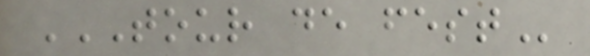TOUR DE FEST
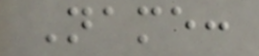Name:
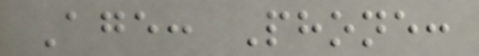Age: Phone:
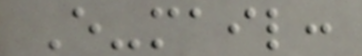E-mail:
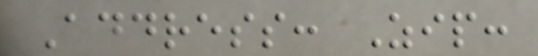Address: Zip:
